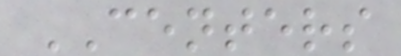CENTERS
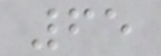65
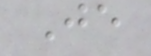Je
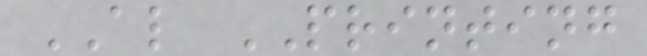AL PRINTING
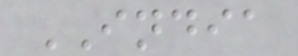INDIA
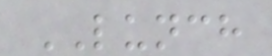LUNCH
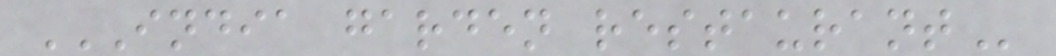INDIA GARDEN RESTAURANT
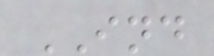IND
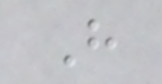H
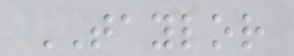TAYLOR
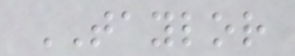TAYLOR
